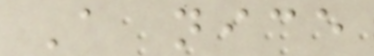A nice
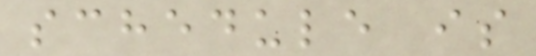schedule is
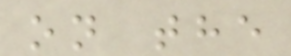on the
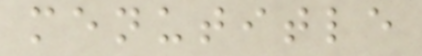menutitle
